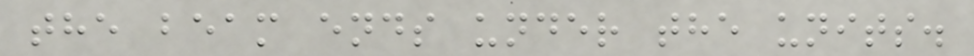the beam ends under the units.
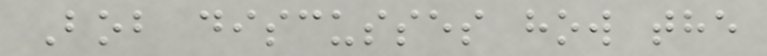Bob discusses how the
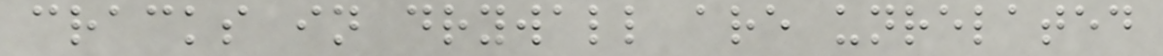cracks in drywall are unrelated
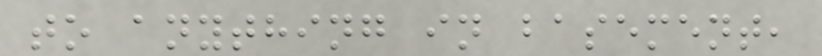to anything in basement,
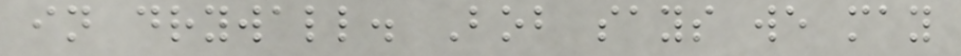in drywall. Bob says we may
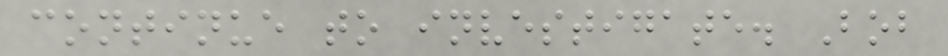continue to investigate. Bob
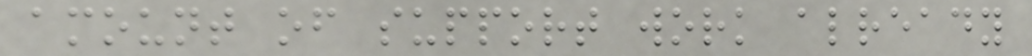amount of support work already
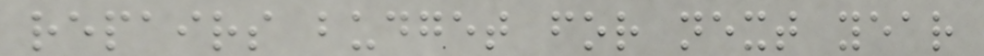repairs budget for next year
